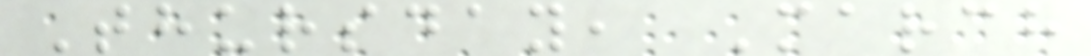Thursday, March
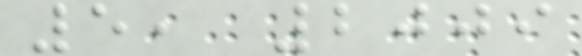5, 2009
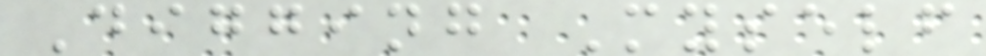Digging Myself
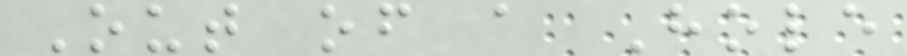Out of a Hole
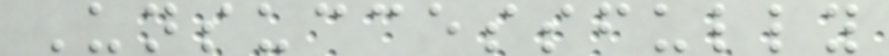Unsuccessfully
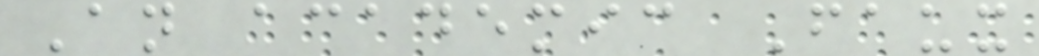An academic Faux
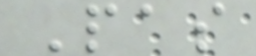Pas
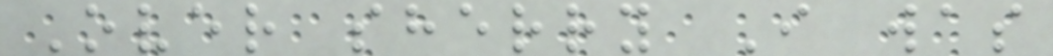Over sherry I was
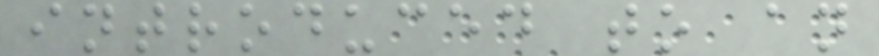introduced to an
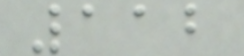112
